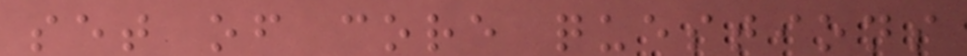set of core questions
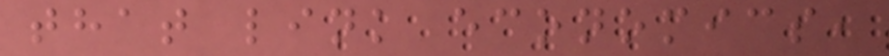that link economics,
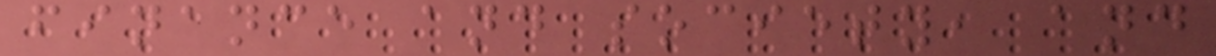finance and society, and
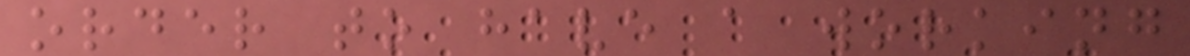order to have a working
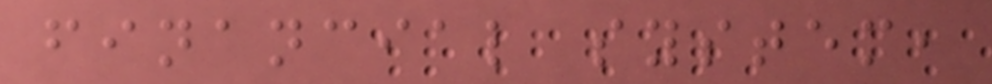financial system,
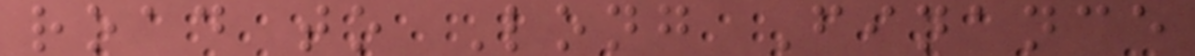road to Long Finance
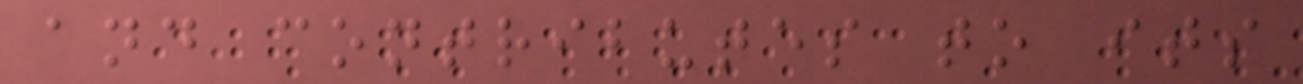and contributes to its
